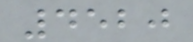4520
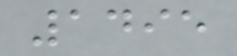1495
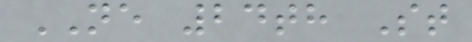NE 24th St
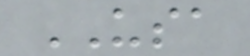USA
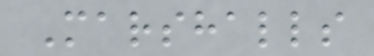Marshalls
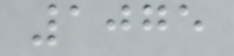1075
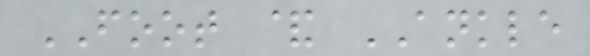FOOT & ANKLE
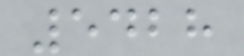5428
